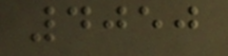4050
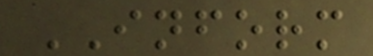INFORM
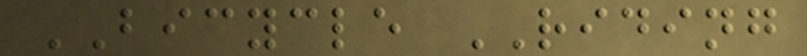BICYCLE RIDING
